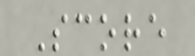Score
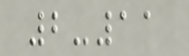2-11
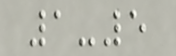1-5
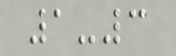1-3
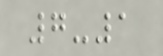7-1
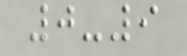0-9
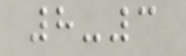8-3
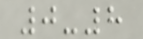0-8
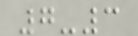7-3
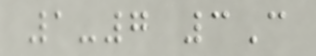1-7 3C
